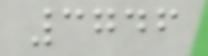3746
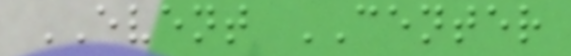EVENT CENTER
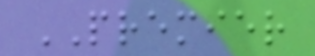PREMIER
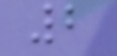2
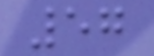57
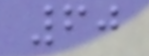60
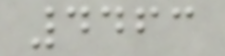4463
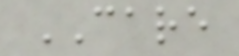CARE
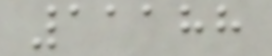11188
